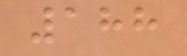188
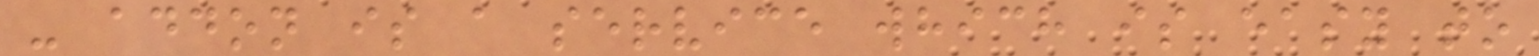- addon is a service which is easy to
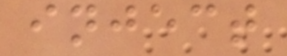inject
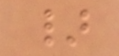}
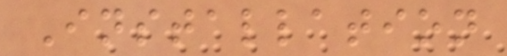Installation
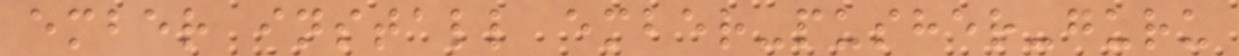ember install ember-pusher-guru
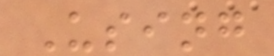Using
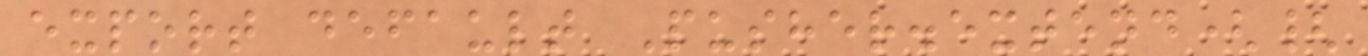export default Pusher.extend({
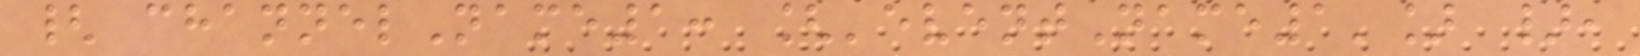{ channelName1: ['eventName1'] },
